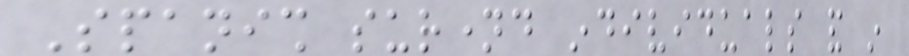Spanish surnamed individuals and in
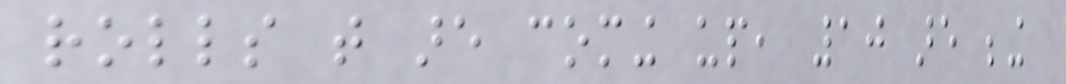rolls that are coming up, 10 are being
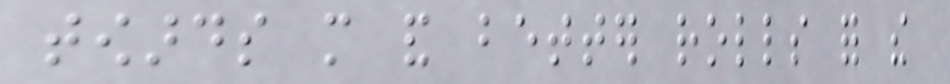towards more and better rolls for the
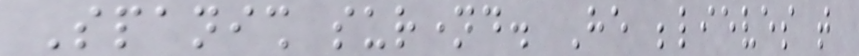Spanish surnamed. He believes that
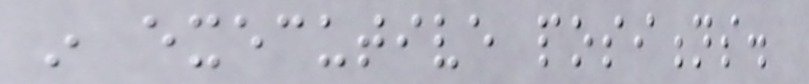in executive positions.
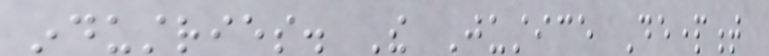industries. The Justice Department
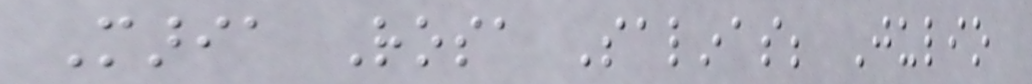Maria Rosa Salinas; Julio
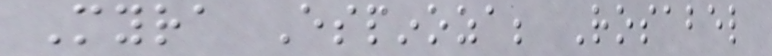Myra Espinoza; Rosabel
